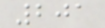201
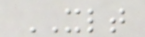XLT
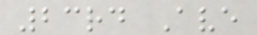23rd Ave
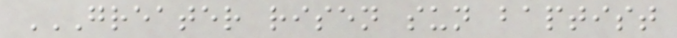GREATER RISEN SUN BAPTIST
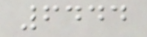6444
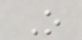O
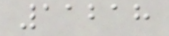11218
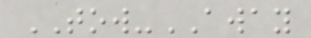TOW-AWAY
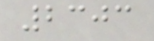2303
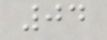04
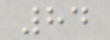84
